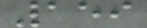159
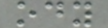ody
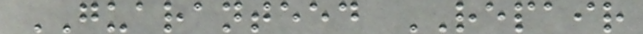GUARANTEED REPAIR
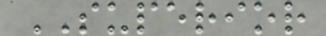SUPERIOR
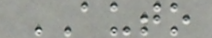AUTO
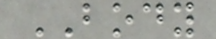BODY
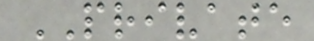PRIVATE
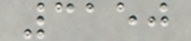3150
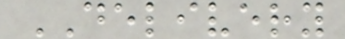DELIVERY
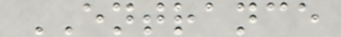ENTRANCE
